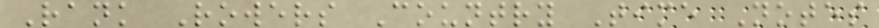Rank Rowers Country Time Notes
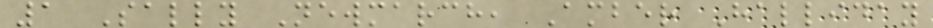1 Sally Newmarch, Amber Halliday
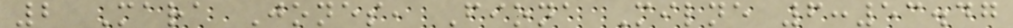2 Mara Jones, Fiona Milne 6:53.47
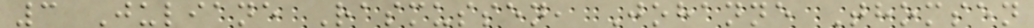3 Juliane Rasmussen, Johanne Thomsen
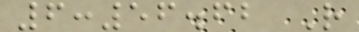6:56.62 R
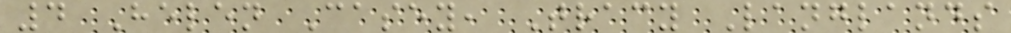4 Helen Casey, Tracy Langlands
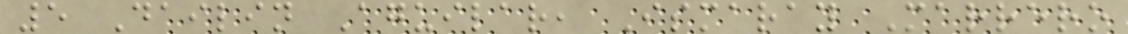5 Dailin Aguilar, Ismaray Marrero
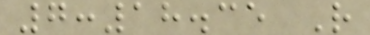7:18.35 R
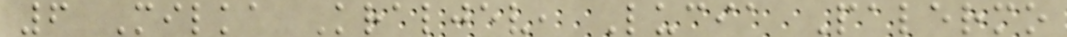6 Milka Kraljev, Lucia Palermo
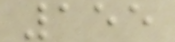155
